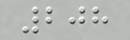208
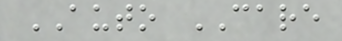AUTO CARE
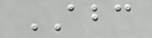ABC
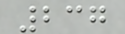237
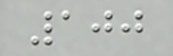100
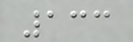133
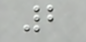2
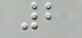2
